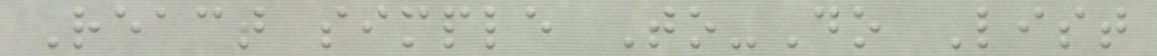React simple To-Do List
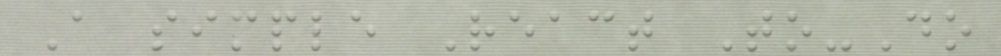A simple React To-Do
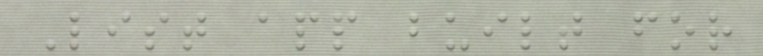List app built for
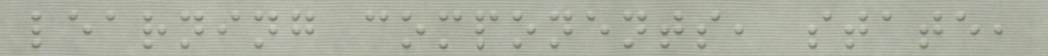learning components, state,
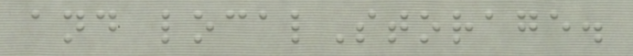and localStorage.
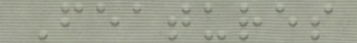Features
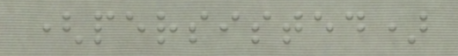(persisted)
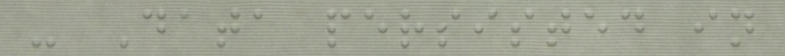- Data persisted in
